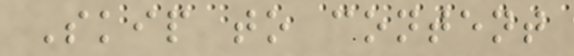Skip to content
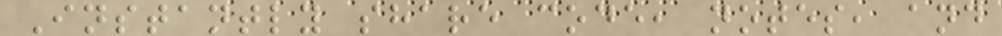Instantly share code, notes, and
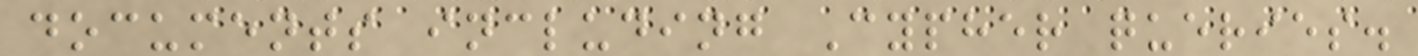documents including Cypher queries.
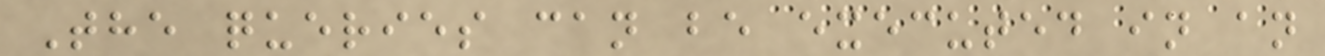The queries can be executed in an
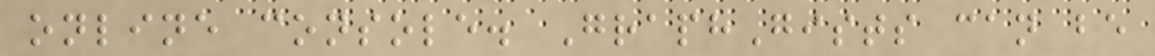online console. GraphGists can be
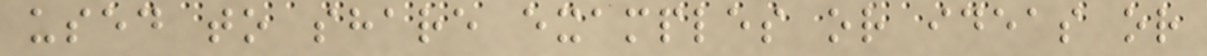used to share examples or ideas or
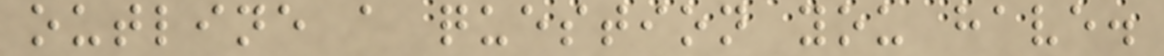outline a question you have.
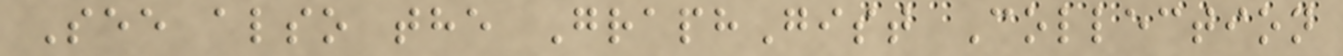See also the GraphGist Collection
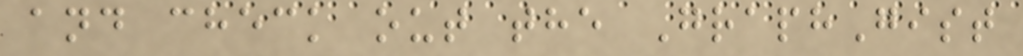and check out the GraphGist
